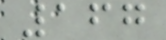167
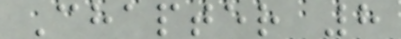Chapter 8
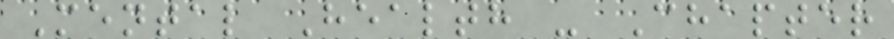Mental Health - Chapter
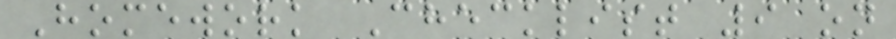Homework Checklist 9 on
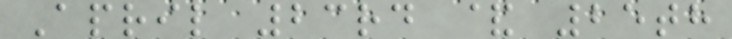April 23rd & 25th
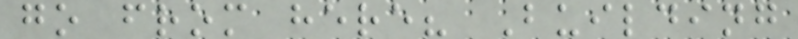go from here? Building
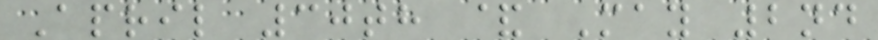April 30th & May 2nd
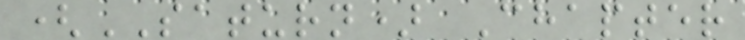(SATURN) Chapter
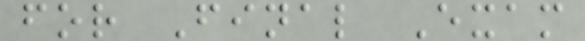for Final Exam
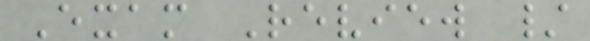Exam Review /
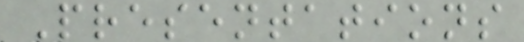Presentations
